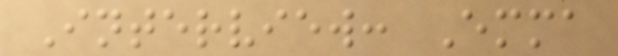Interview: Emma
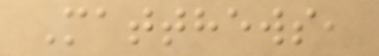Matthews,
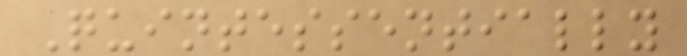Quintessentially
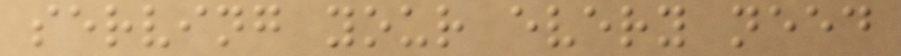serving your every need
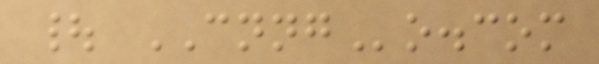| CNNGo.com
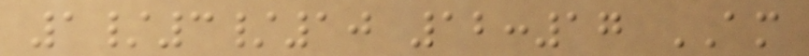1/3/10 12:17 AM
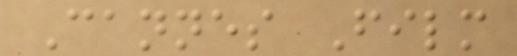Cannes Film
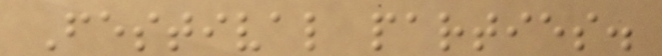Festival parties.
